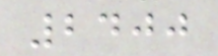2400
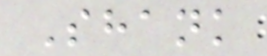Shank
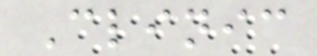Clinic
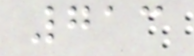713
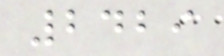2429
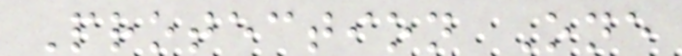Protection One
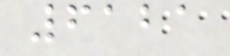6121
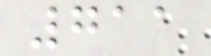711
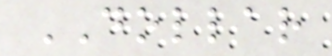DOLLAR
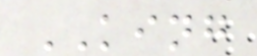KING
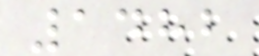1482
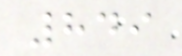849
